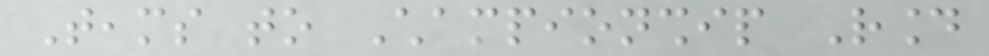Teams to Championship Round
